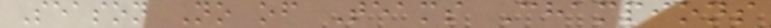Season No of Teams Champions
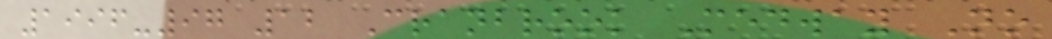1996-97 12 Cranbrook Medway No
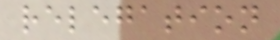relegation
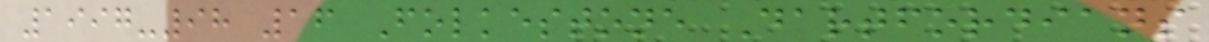1997-98 16 Folkestone Dartfordians
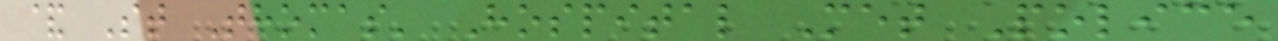& St Thomas' Hospital Met Police
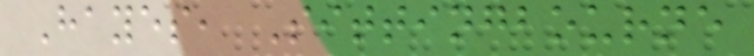Hayes, Sittingbourne
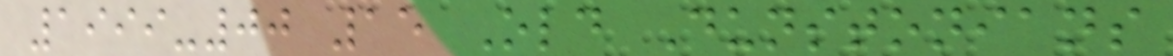1999-00 15 Old Dunstonians
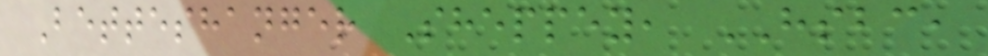Betteshanger Sheppey, HSBC,
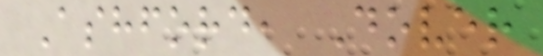Ashford, Dover
